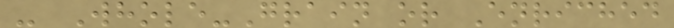- Whole-Grain or Enriched
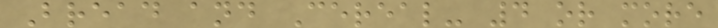Bread and Cereal- 4 or more
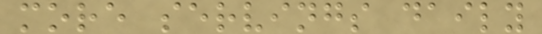more servings daily
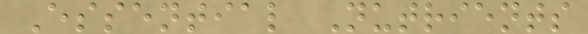Essential Nutrients
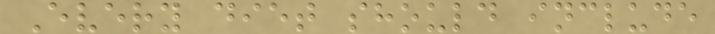Every diet should include
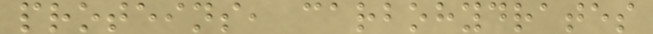proteins, carbohydrates
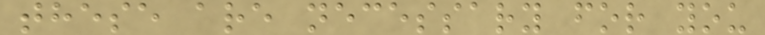these are necessary for you
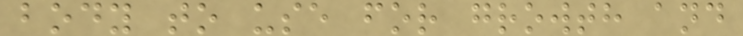body to use for growth and
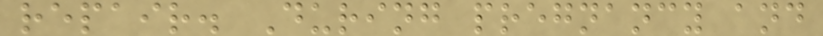repair. During pregnancy and
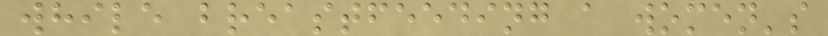while breastfeeding a women's
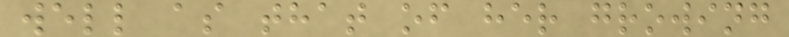well as that of her growing
